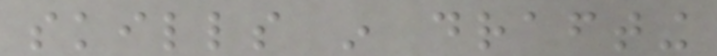skills in drafting
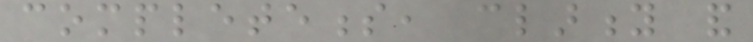completeness, clarity and
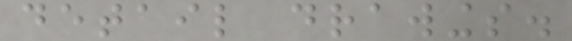detail drawings.
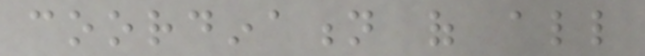coordination of all
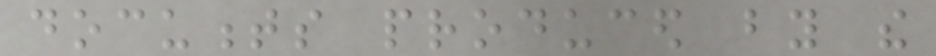documents produced by the
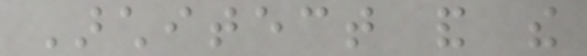Architect and the
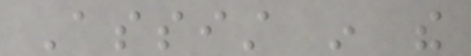Assist in the
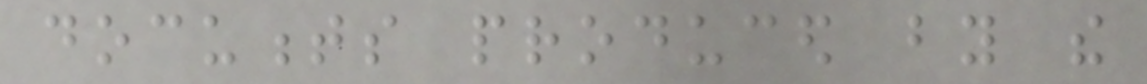documents produced by the
